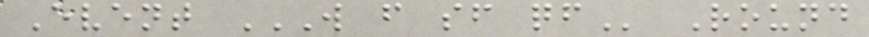Event W F SF QF Round
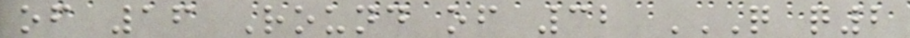of 16 Round of 32 Q Q2
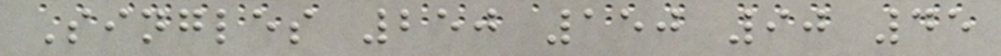Singles 250 150 90 45
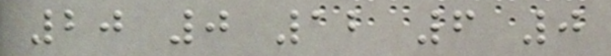20 0 12 6 0
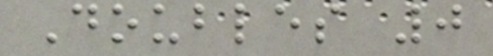Doubles 0
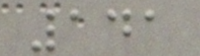141
